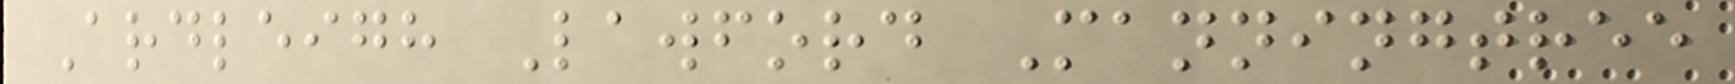Ardleigh Lawford Manningtree
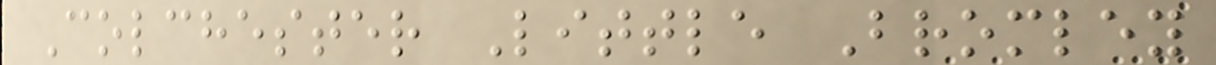Colchester Little Bromley
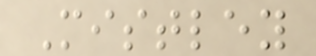Mistley
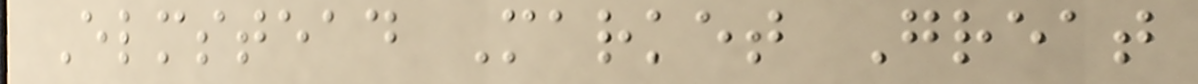Elmstead Market Great
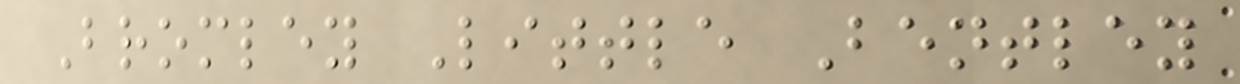Bromley Little Bentley
